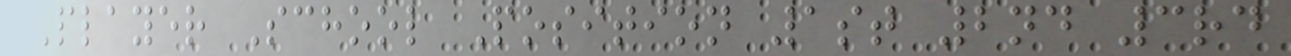Player School Position 1st 2nd 3rd
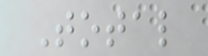Total
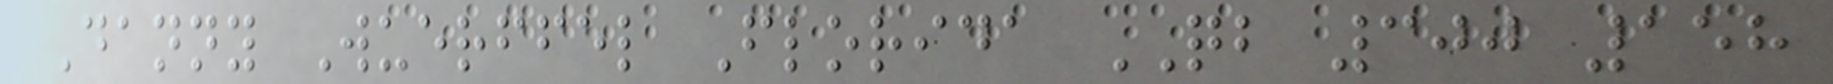Danny Wuerffel Florida QB 300 158
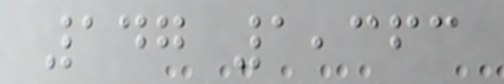147 1,363
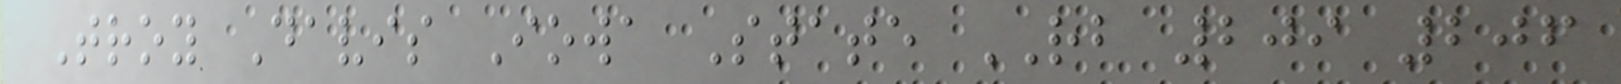Troy Davis Iowa State RB 209 206
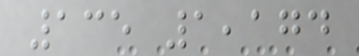135 1,174
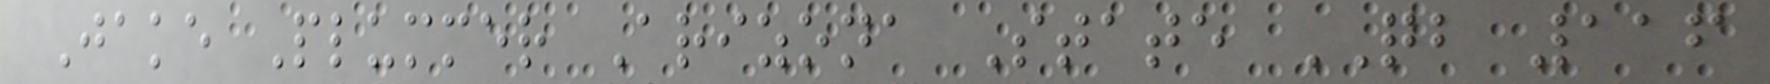Jake Plummer Arizona State QB 116
